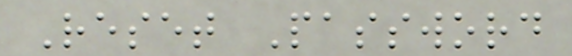Reset Password
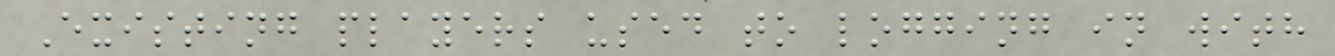Existing players used to logging in with
